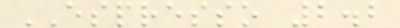ESPRESSO 2.2
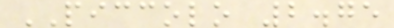PICCOLO 2.75
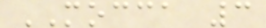MOCCA 3
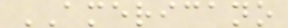AMERICANO
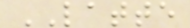LATTE
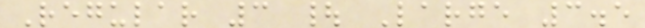Regular 3 | Large 3.5
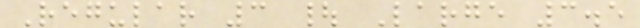Regular 3 | Large 3.5
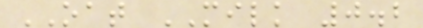OAT MILK 0.2
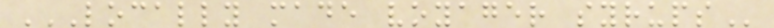LOCALLY MADE VOYAGER SYRUPS
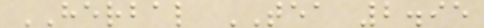HERBAL TEA 2.95
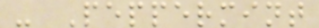- Peppermint
